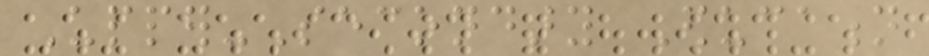Upper-Secondary Education
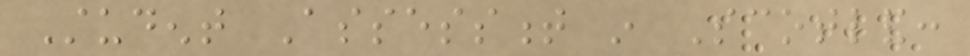Student Assessment in Scotland:
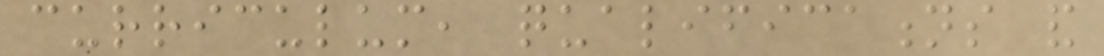curriculum, qualifications and
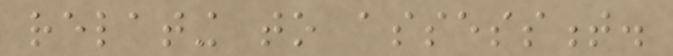relating to assessment.
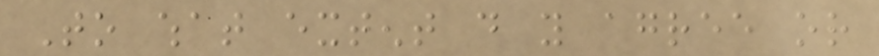To what extent do you agree or
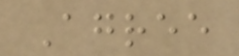Agree
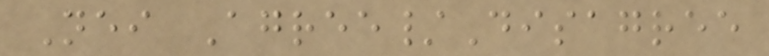Neither Agree/Disagree
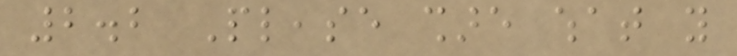2.2 Please share what you
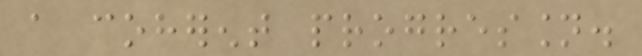a coherent progression.
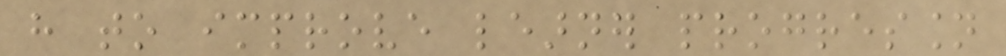have to improve learner progression
